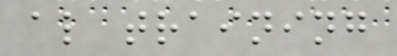al training
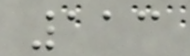113
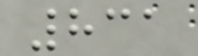831
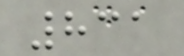831
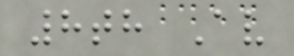8th Av
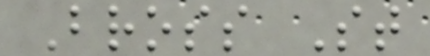Bross St
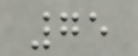75
